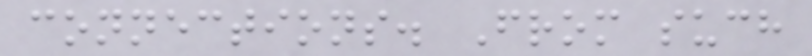connections. From such
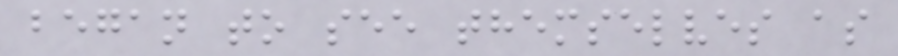began to see themselves as
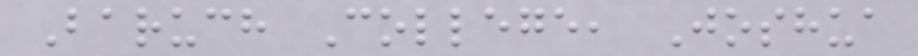Baruch College, Joshua
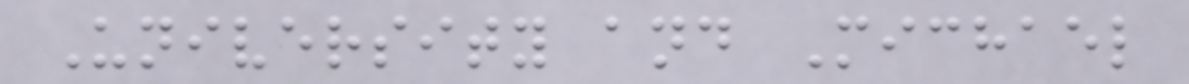University and Michael
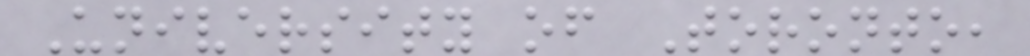University of Toronto,
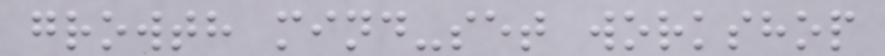growth mind-set workshop
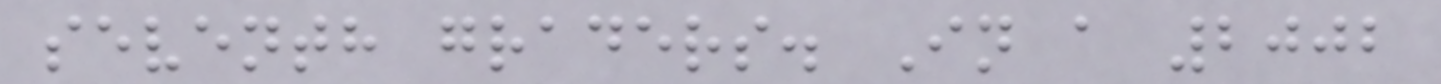seventh graders. In a 2002
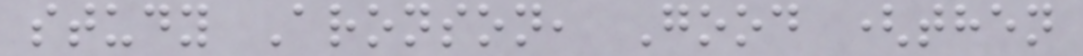study Aronson, Good (then
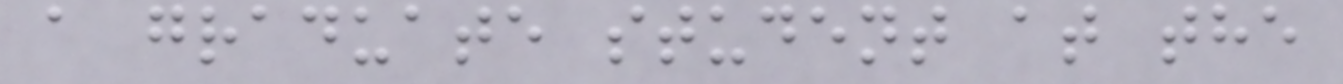a graduate student at the
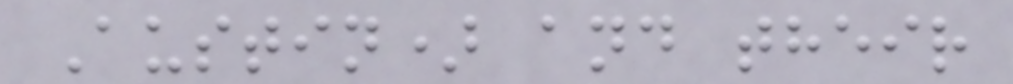Austin) and their
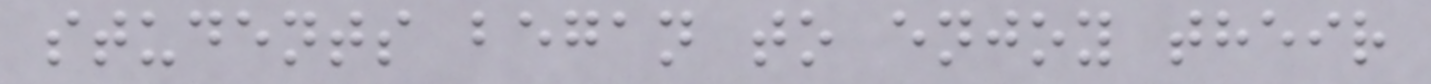students began to enjoy their
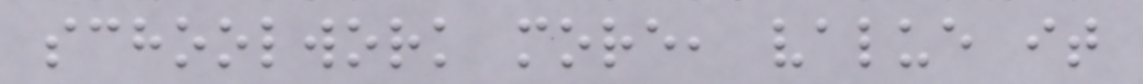schoolwork more, value it
